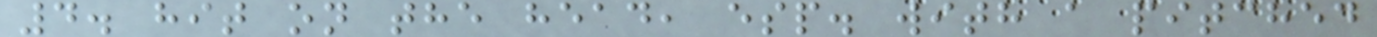4. hit on the head, esp. with a pitched
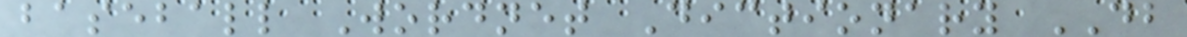baseball Wordnet Dictionary DB
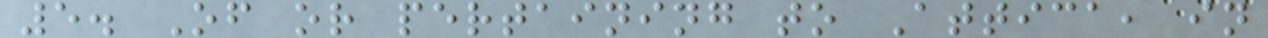5. Of or pertaining to Attica, in
